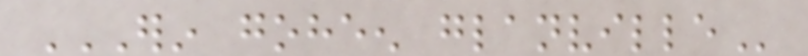ERIN GOHEEN GLANVILLE
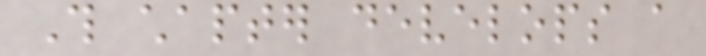This chapter develops a
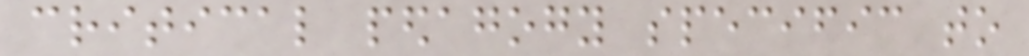critical pedagogy specific to
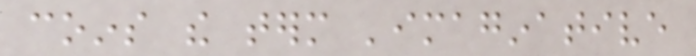coins the term 'imaginative
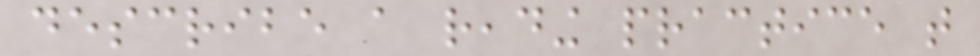describe a reading practice that
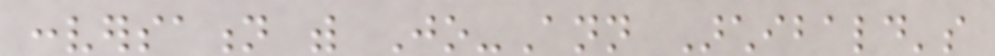conversation with Jo-Ann Archibald's
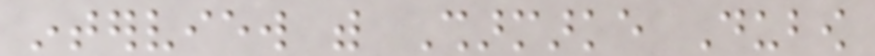interview with Sharmarke Dubow
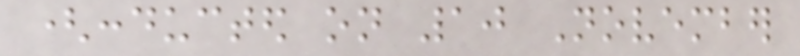(conducted on 10 November
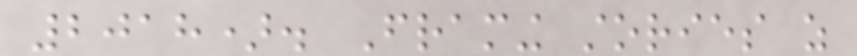2018). Framing stories as
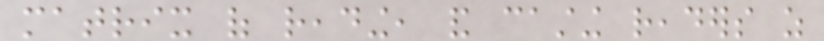matrix of reading, and casting readers as
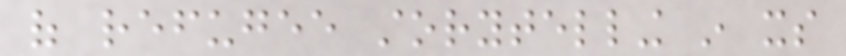of refugee storytelling in its
